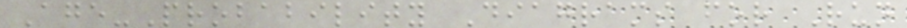Age-Probability Diagrams for Run
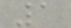1
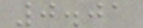0.01
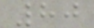80
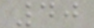40
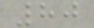80
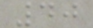40
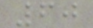60
